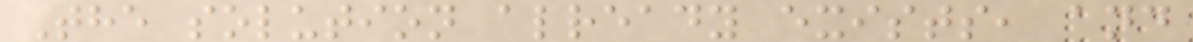The solution already exists, and
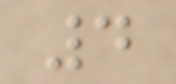4
